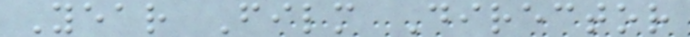Year Film Director
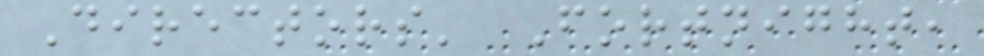Directors' Fortnight,
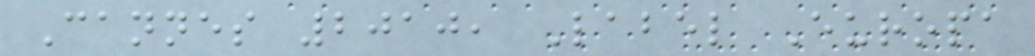Cannes 2010, Label Europa
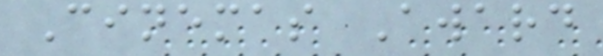Cinemas Award
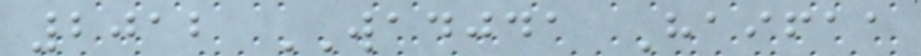2012 WADJDA Haifaa
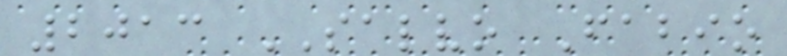2013 SALVO Fabio
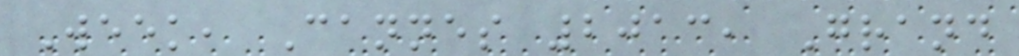Week, Cannes 2013, Grand
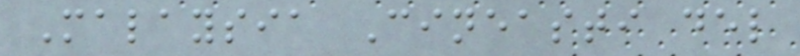Malaysia Cineasti del
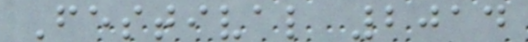Festival 2014
